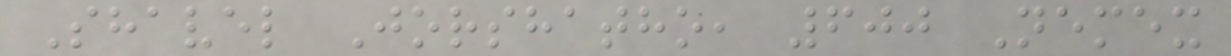Shavel Jorshatho, 600 Nemex
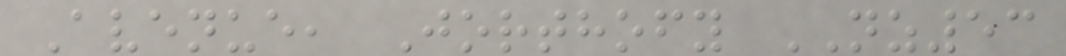Avenue, Jorthofy NZ53
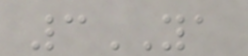3YA
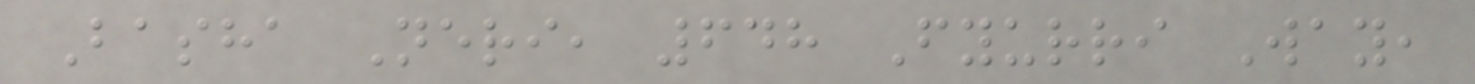Basha Neri, 648 Fyurri Way,
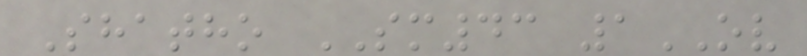Shatho SM43 1OV
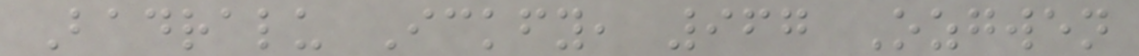Badralu Ickfy, 967 Ozgwen
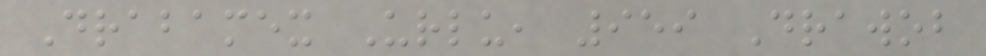Drabamex Urlu, 959 Drawob
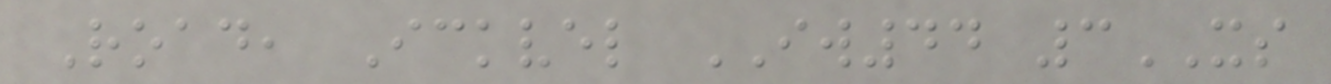Road, Ickvel IW44 3XS
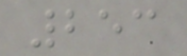253
